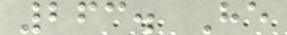263. He
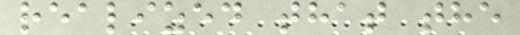realized that the
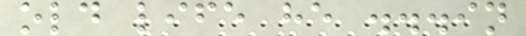old life he ...in
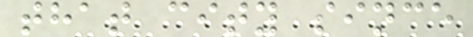that city since
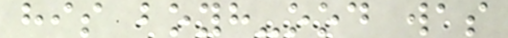his boyh-ood was
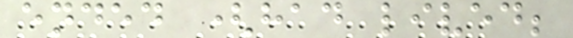ended (had lived;
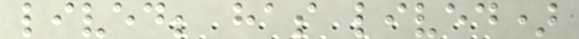lived; has lived)
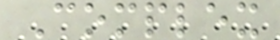Complex
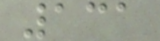131
